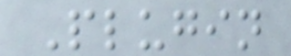Plugin
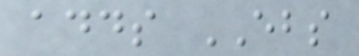adds EBS
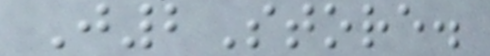J2Store.
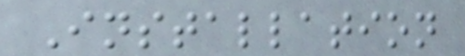Installation
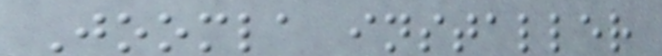Joomla installer
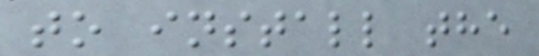to install the
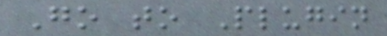Go to Plugin
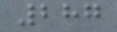287
